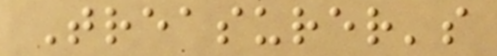Treasurer's
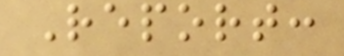Report:
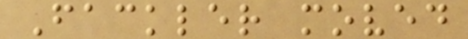Fackler moved
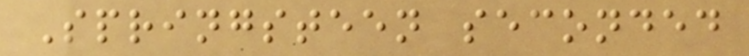Springsteen seconded
